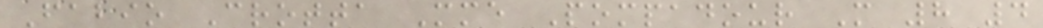Fabio Crotta Mme Pompadour M 8 4
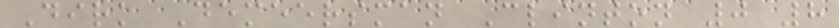Dirk Demeersman Clinton 0 8
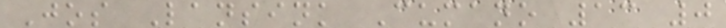Jos Lansink Cumano 13 0
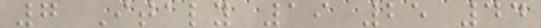7 Italy 19 25 44
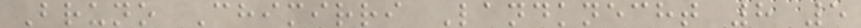Bruno Chimirri Landknecht 8 5
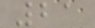21
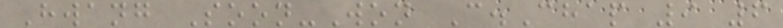Hwang Soon-Won C.Chap 9 6
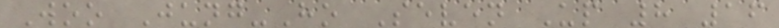Woo Jung-Ho Seven Up 8 16
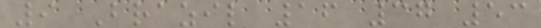9 Brazil 16 37 53
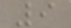9
